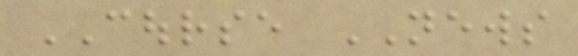COURSE NEWS
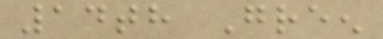14th Green
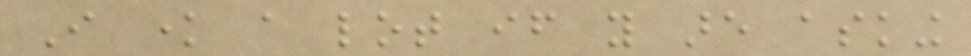I know a lot if you are asking
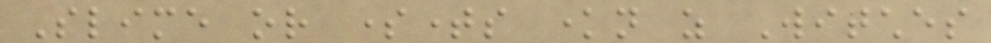Slime or sometimes known as Witches
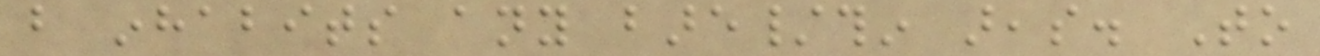but inhabits any bare/thin areas. To
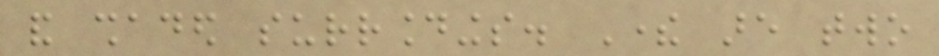and shaded surroundings. There are two
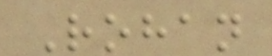Rohan
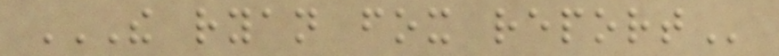THE RYAN FOX REPORT
